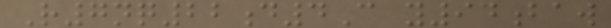R7nq22d4C y94baw
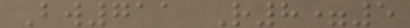Bw711 R8=5
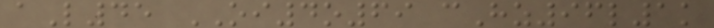aL45 OI4o69 cHz96l1k
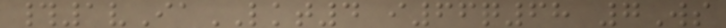#1vIaLKT4 i66q68 7Ws
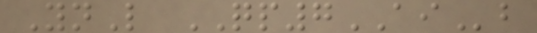YnL QP7AIb
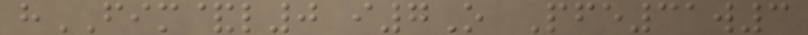hFIM&l0 i7O Pfe31w3
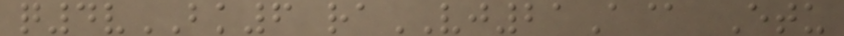q4vBK6 raVJ21A@ Etu
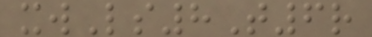xwLs8T6r
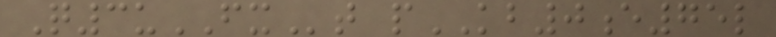Q3uFXt pKB0e75l
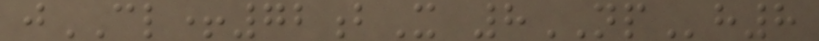jCL+72bX 8NPh8
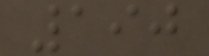190
